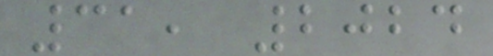31, 2024
